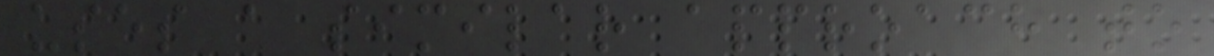uses a similar approach to
